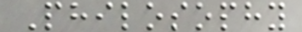Philosophy
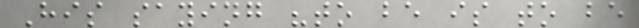His saying "to be is to be
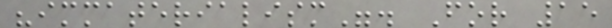"immaterialism". For 15
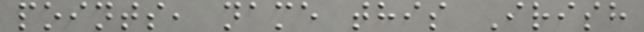points, name this Irish
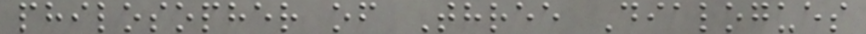philosopher of Three Dialogues
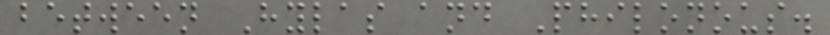between Hylas and Philonous.
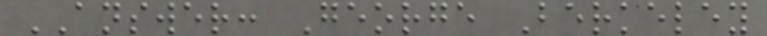ANSWER: George Berkeley
